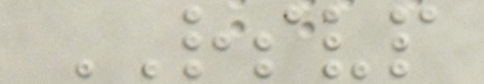RSVP
